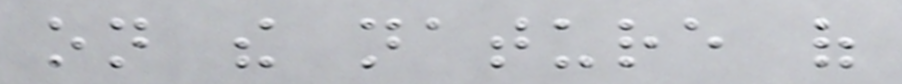on the nature of
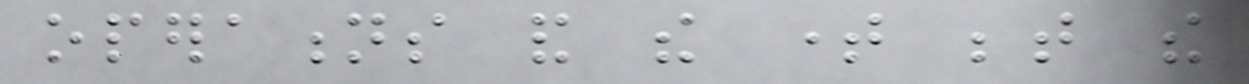operations and the time between the
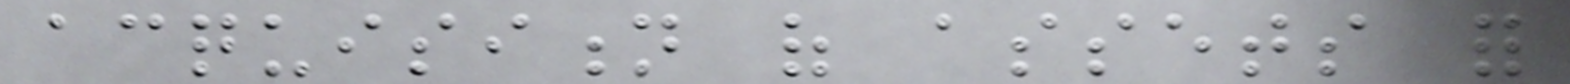acquisition of assets for
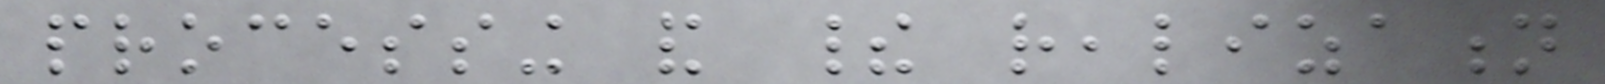processing and their realization
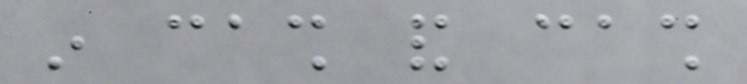in cash and cash
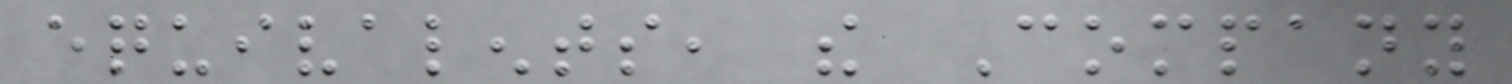equivalents, the Company
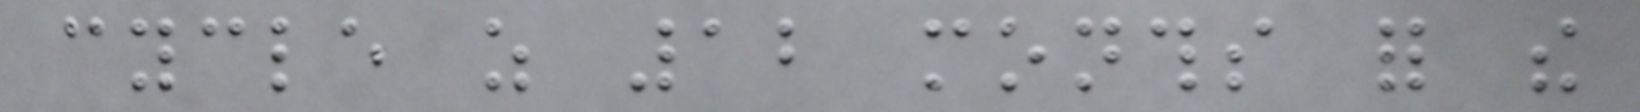cycle as 12 months for the
